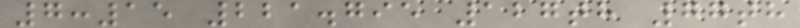7:15 221.795 127th 77th
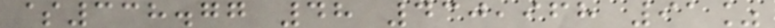$338.77 48 430,968 91%
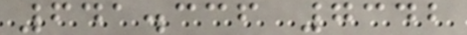641.336 7342
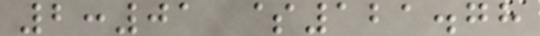2:01 $121.78
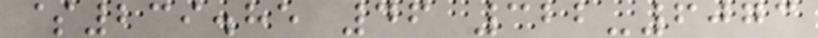$239.85 46 322-6073
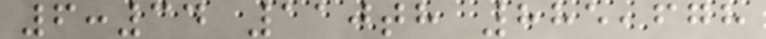6:34 110th 885,678
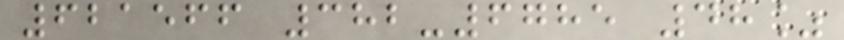621566 382-6785 48%
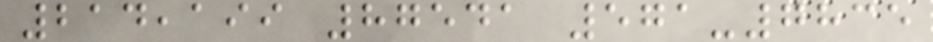214,199 87541 571-7835
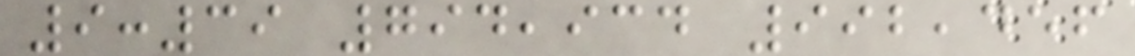9:39 794,934 992,456
